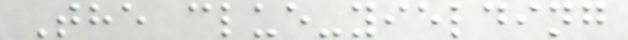The clue-yielding
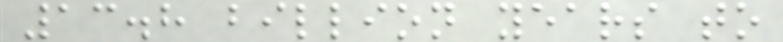13.8 billion years to
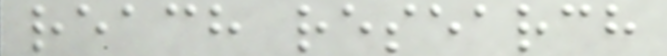reach research
